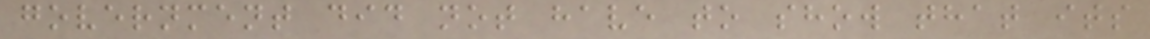government did not have to show that its
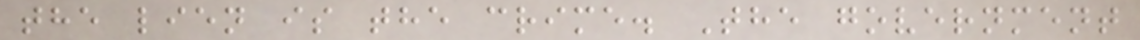the lien is the crime. The government
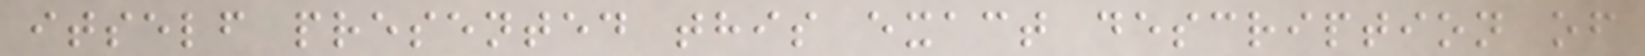itself presented this exact description of
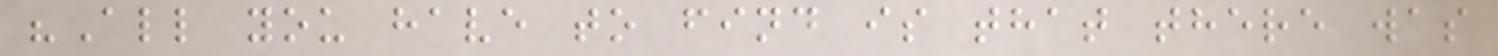"All you have to find is that there was
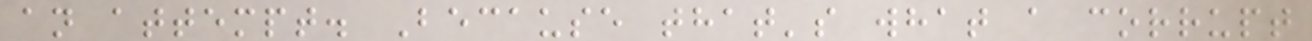an attempt. Because that's what a corrupt
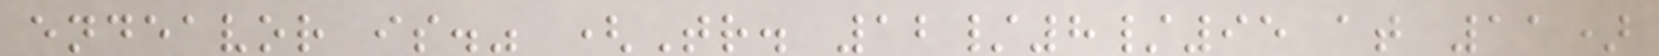endeavor is." (Tr. 12/8/95 at 11)
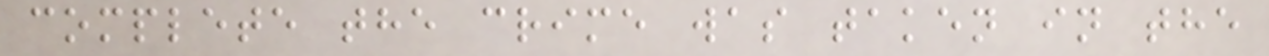complete the crime was taken in the
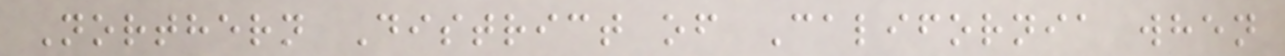Northern District of California when
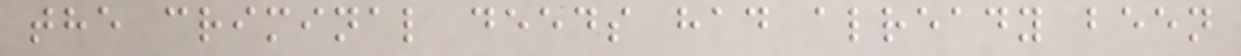the criminal deeds had already been
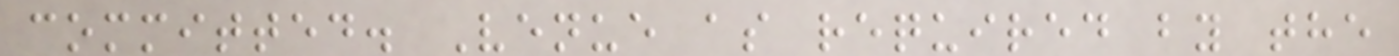committed. Venue as required by the
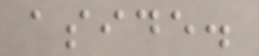aside.
